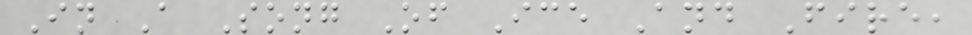In A Song Of Ice And Fire,
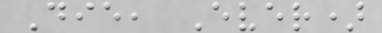Die, Ever)
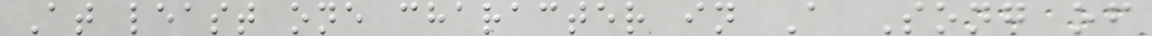At least one character in A Song of
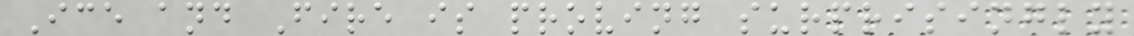Ice and Fire is proving surprisingly
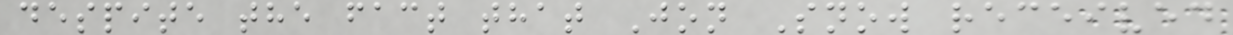despite the fact that Jon Snow received
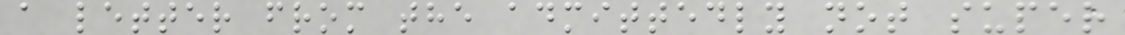a letter from the admittedly not super
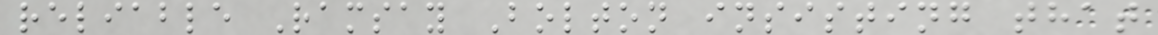reliable Ramsay Bolton insisting that
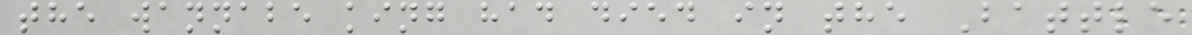the wannabe king had died in the Battle
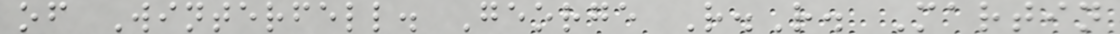of Winterfell. George R.R. Martin
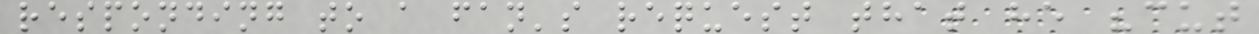responding to a fan's request that he "cut
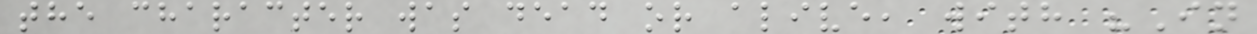the character was dead or alive, with "In
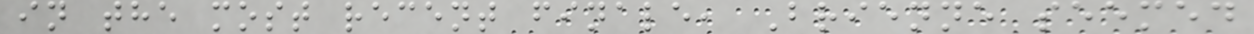in the most recent finale, Brienne seemed
